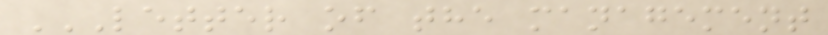LETTER OF THE MANAGEMENT
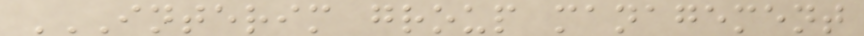INTERIM GROUP MANAGEMENT
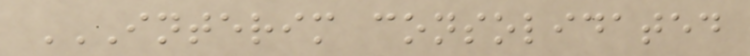INTERIM CONSOLIDATED
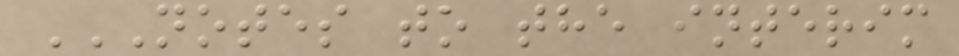NOTES TO THE INTERIM
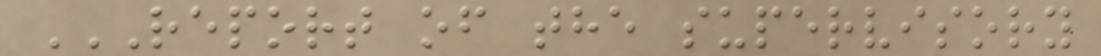REPORT OF THE SUPERVISORY
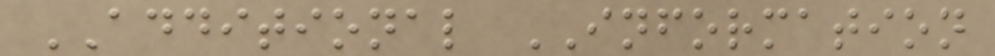ADDITIONAL INFORMATION
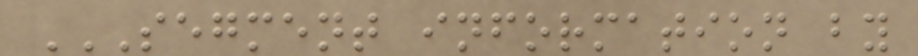SEGMENT INFORMATION BY
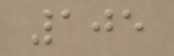105
